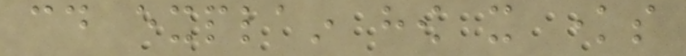could explain how it knows
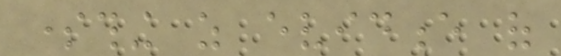something as evidence of
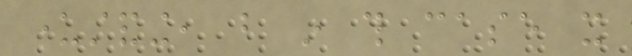understanding, but in this case it
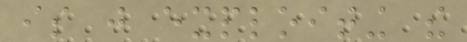is just exploiting the
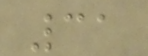31
